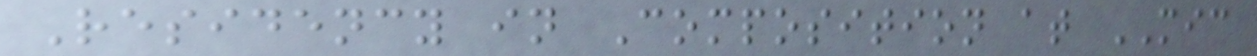Residency in Composition at MIC
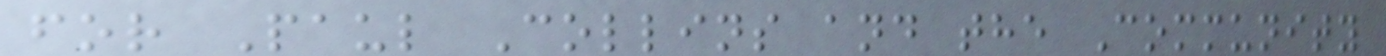for Paul Collins and the Community
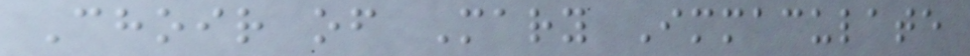Choir of Mary Immaculate
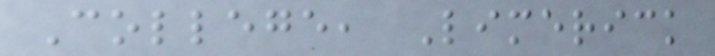College, Limerick
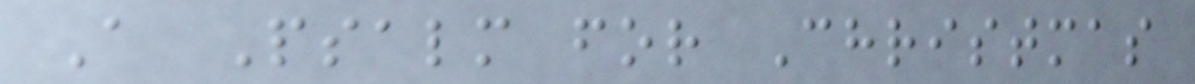A Psalm for Christmas
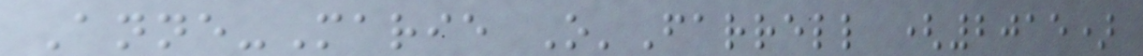Anne-Marie O'Farrell (2015)
